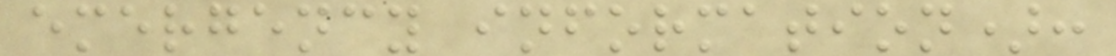emergency information):
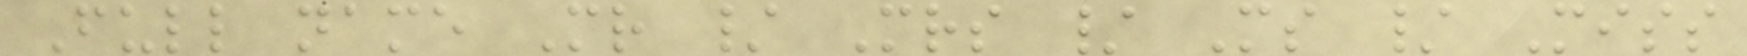Full name Mr / Mrs / Ms / Miss
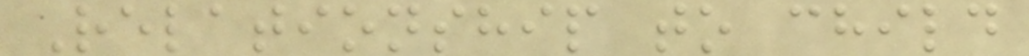Relationship to child
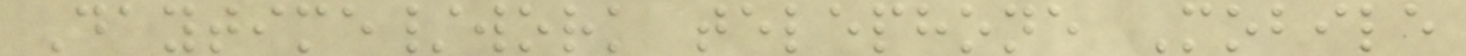Daytime/work telephone Mobile
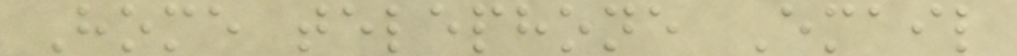Home telephone Email
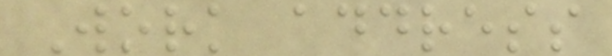Work address
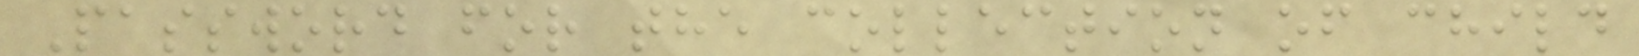Password for the collection of child
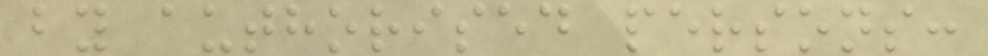by authorised persons:
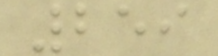259
